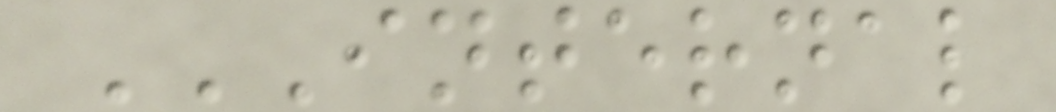INTERNAL
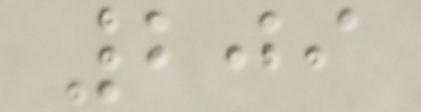209
